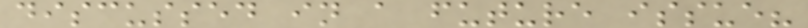discussed in a future issue?
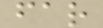far
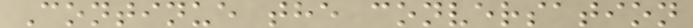Continue the conversation
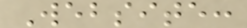Website:
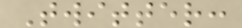Twitter:
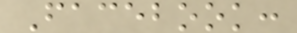Facebook:
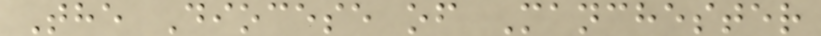The Diocese of Manchester
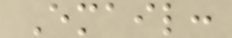Email:
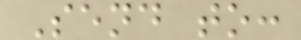Send to:
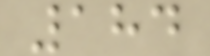184
